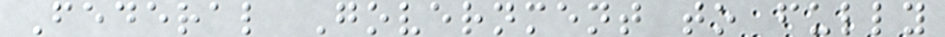Federal Government to fully
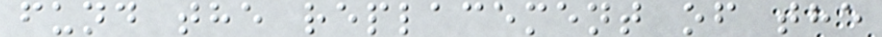fund the replacement of the
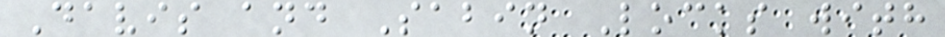Davis and Sabin Locks with
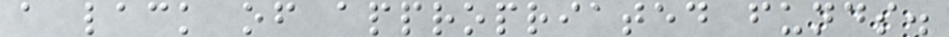a lack of appropriated funds.
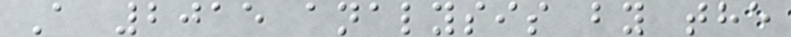A 2015 analysis by the
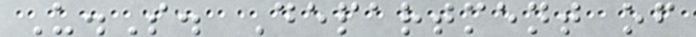U.S. Department of
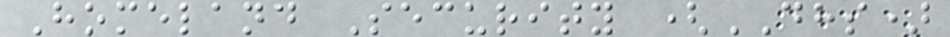Homeland Security (DHS)
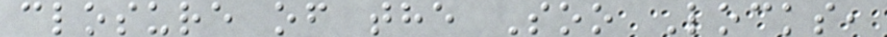closure of the Soo Locks,
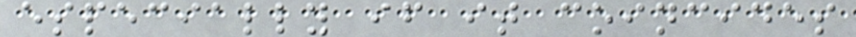especially if it coincides
